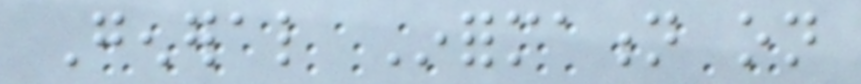General Information on
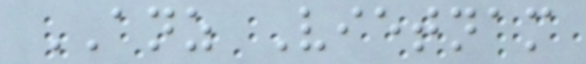ANZ Vietnam
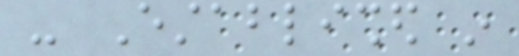- Established in
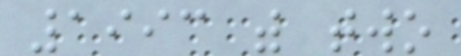1993 with two
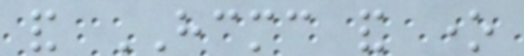and HCMC and one
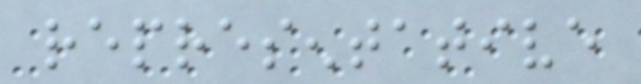representative
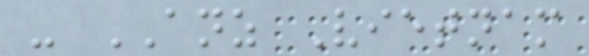- ANZ Vietnam
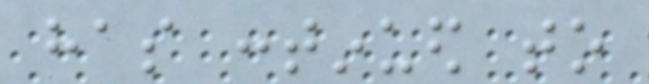has continued to
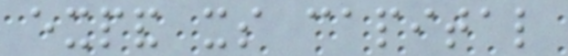expand its capital
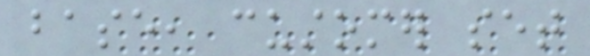base, customer set
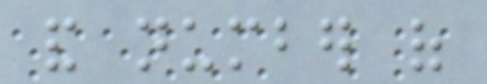and number of
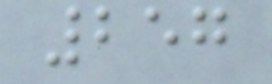257
